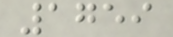1759
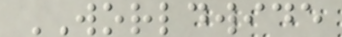WORLDWIDE
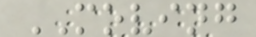MOVING
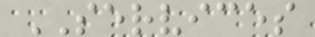SERVICES
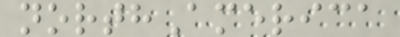northAmerica
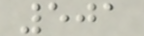501
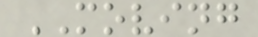MOVING
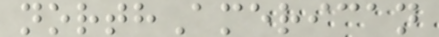northAmerican
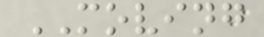MOVING
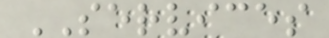SERVICES
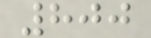800
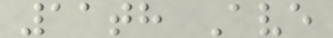11th Ave
